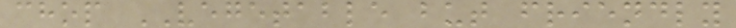chop VEGETABLE but friendly
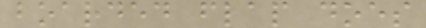boarded flap does
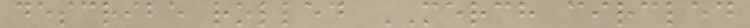describe rolled MERCH circled
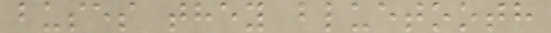buses they bluetooth
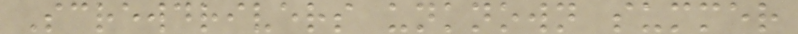Screwdrivers unknown summer
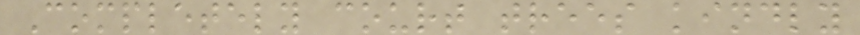Completely court trees kindly
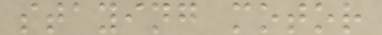staying motor
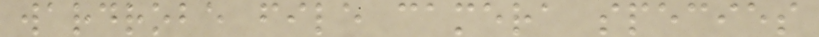wardrobe file camera species
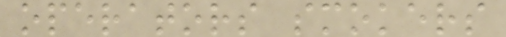operators smokers
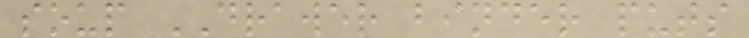soup DRAWER binder puts
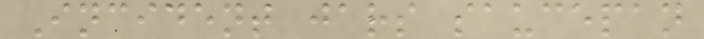Incident jars saucepan
